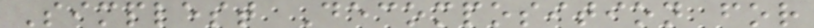Simplest Decomposition for
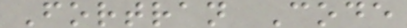Fortran Code
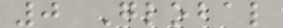0 Global
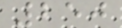250
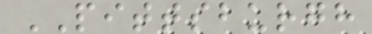PITTSBURGH
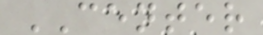CENTER
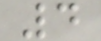4
